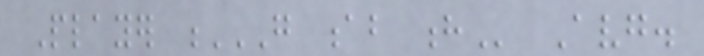Player G AB H Avg.
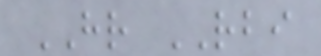HR RBI
